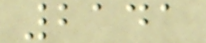2141
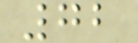72
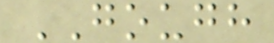GOUGH
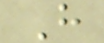H
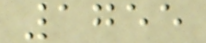1755
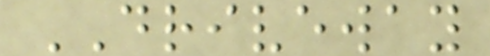DRIVEWAY
